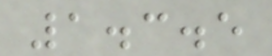1.3.5
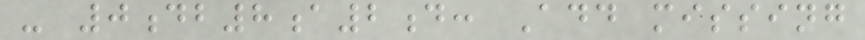- 0db8a2d: Add missing
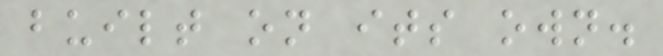built on its own.
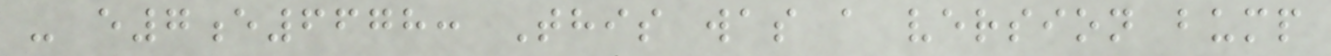- e7e6678: This was a version bump
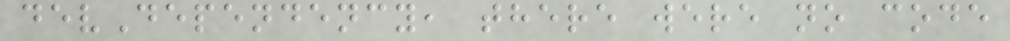devDependency, there were no code
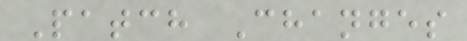Patch Changes
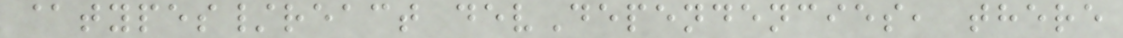@types/react devDependencies, there
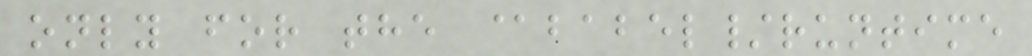only for the @babel/runtime
